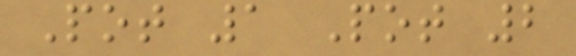Pot 1 Pot 2
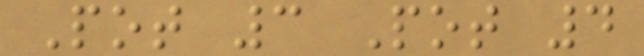Pot 3 Pot 4
